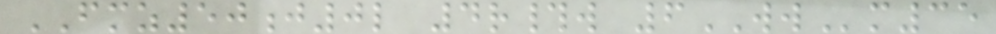FMZ50j0l 4r#w 6WWm35
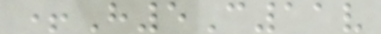+H5C11v
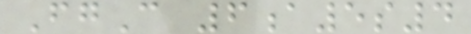FgC 6a5s4
